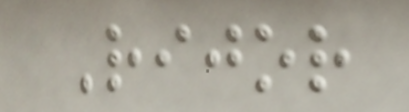Rijor
